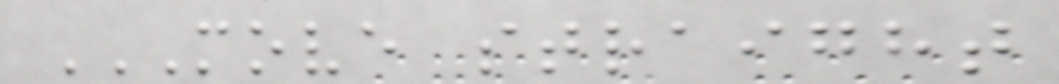MOVE STRAIGHT
